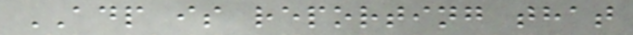ADP is reporting that
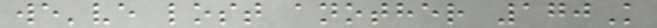we've lost another 170K
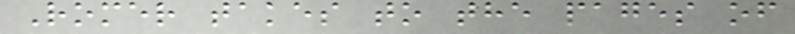Romer takes to the pages of
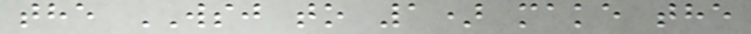the WSJ to 1) make the
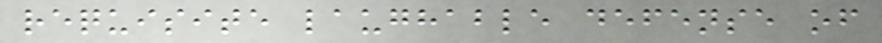requisite laughable defense of
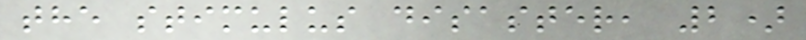the stimulus disaster, 2)
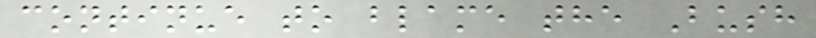continue to blame the Bush
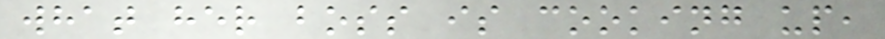what her boss is cooking up,
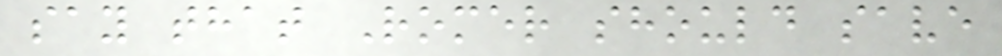say that Romer should save
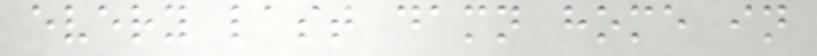every last damn home in
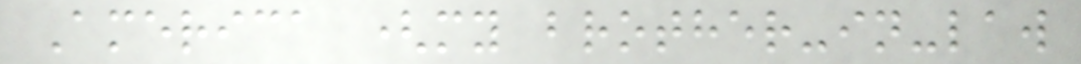America (my brother-in-law
